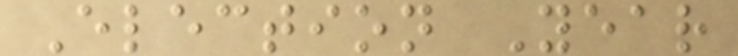Election Year
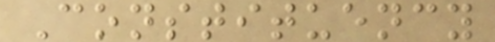Constituency
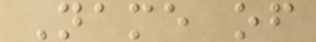Name of
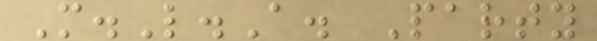M.L.A. Party
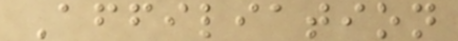Affiliation
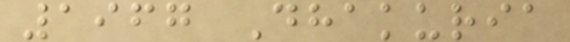1967 Dhakuria
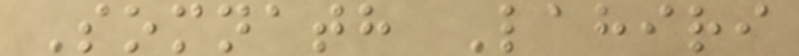Somnath Lahiri
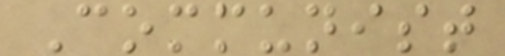Communist
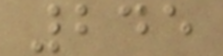245
